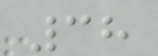38
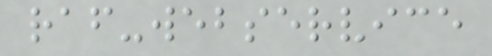raf-webservice
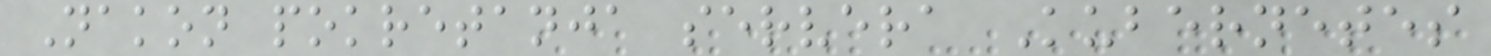Nakon pokretanja servera Kubernetes
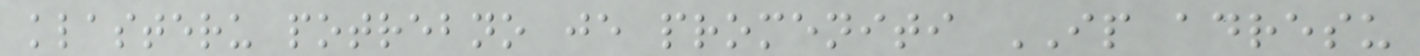klasteru potrebno je promeniti IP adresu
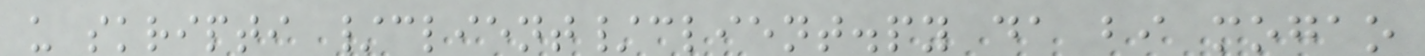u skripti /client/client.py da bi mogao
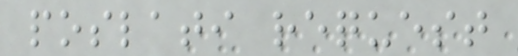poslati request
